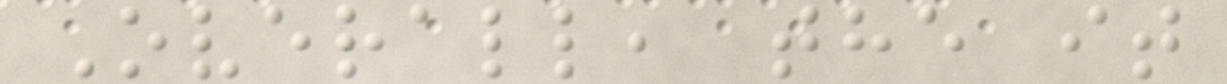Overall, the it
